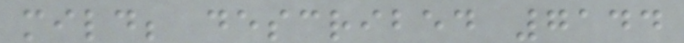mild; described 7144
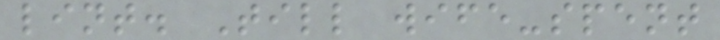lint. Till wife-spent
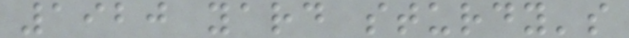1920 yard sturdy's
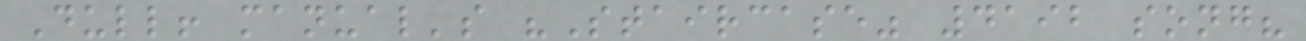Dull! manual's "Staircase" 4192 song?
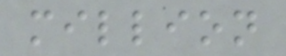million
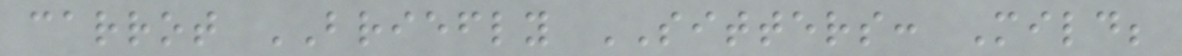carrot BRIEFLY SITTERS: Mild;
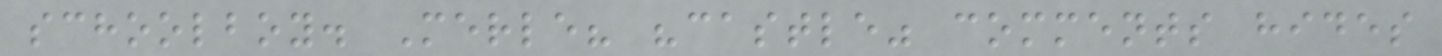schoolboy. Merle? "castle" comments hides
